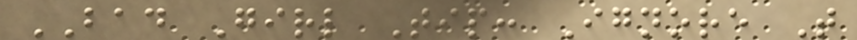BAD Girl Tip: Ignore That
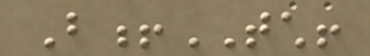B!TCH!
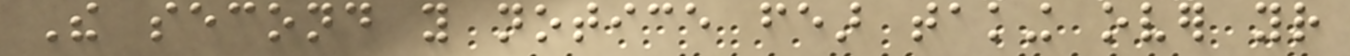The second you notice fear taking over your
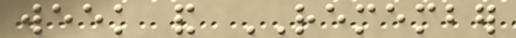week and REMEMBER
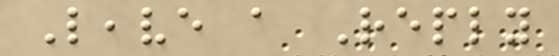Leave a Reply
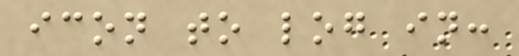icon to log in:
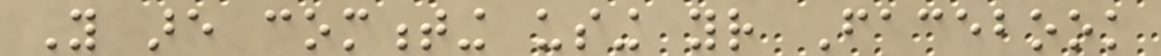You are commenting using your Facebook
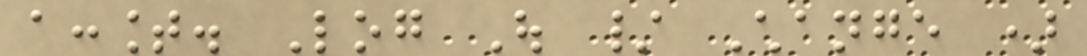account. Log Out / Change )
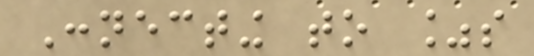Connecting to %s
